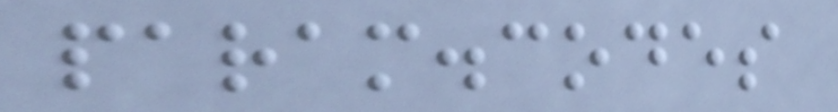param.codes
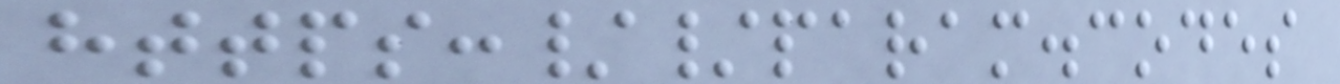https://param.codes
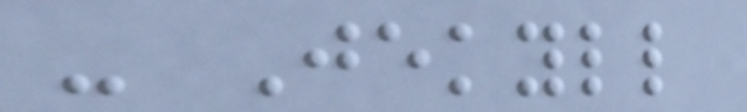- Jekyll
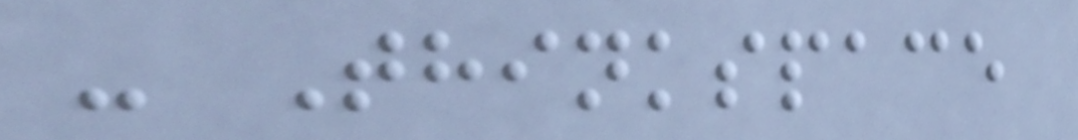- Thinkspace
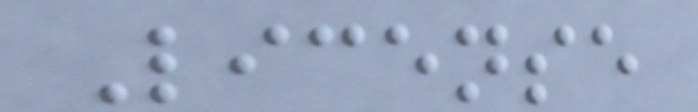License
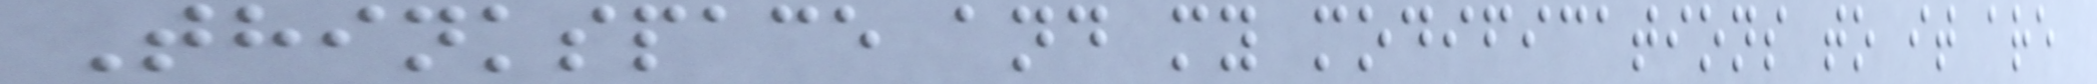Thinkspace and my modifications to it are
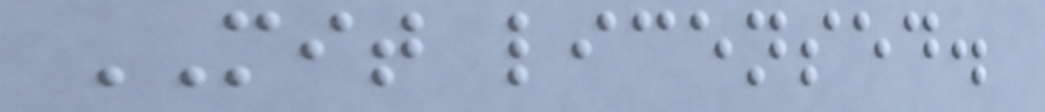MIT licensed.
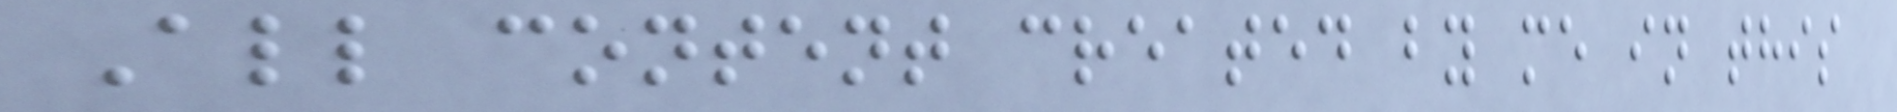All content created by me in this
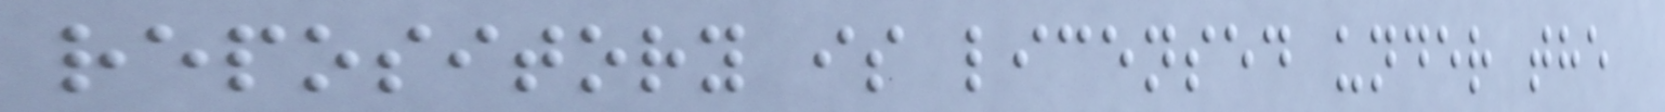repository is licensed under the
